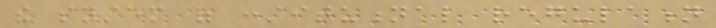the system of constitutional regulation
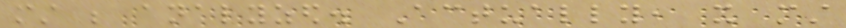must be analyzed. Actually, it must
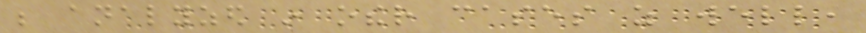be analyzed in other cases as well,
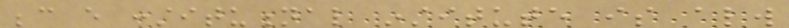because every constitutional institute is always
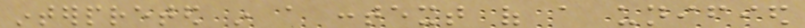interpreted in a context of a unified
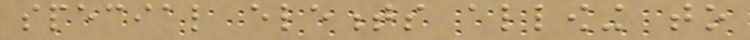special elements allowing to
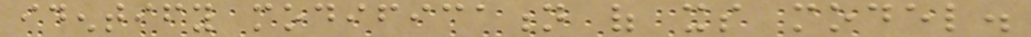identify modification of its model.
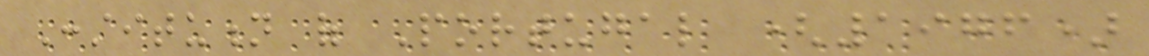Constitution of Portugal (1976)
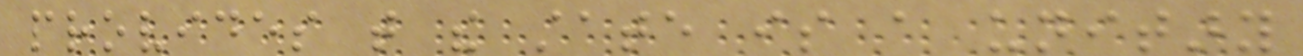provides that the state is a unitary
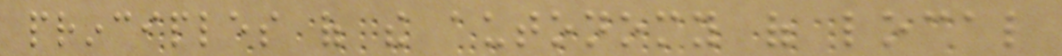principles of the autonomy of local
